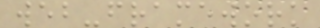web-framework
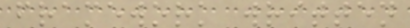framework written
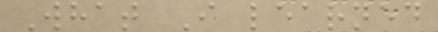What I learned
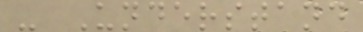- Understand
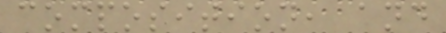composition, and
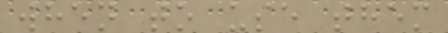when to use them
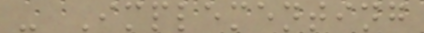- Implementing
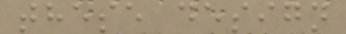these design
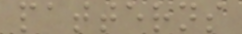patterns
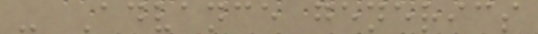- Advance generics
